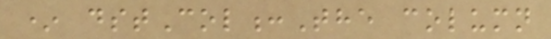* dstCol:The column
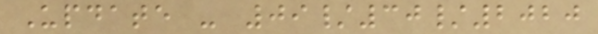Update - 09/30/2020
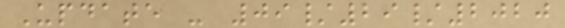Update - 09/29/2020
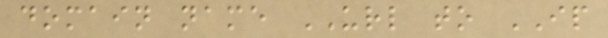domain name URL to IP
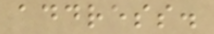address.
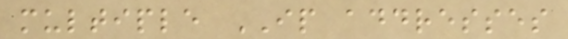multiple IP addresses
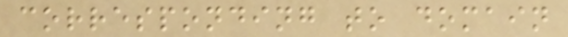corresponding to domain
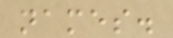names.
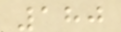180
